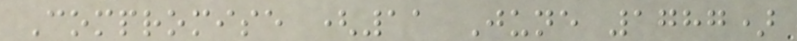Compromise (11 June 1787)
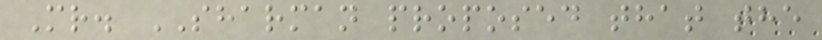Mr. SHARMAN proposed that the
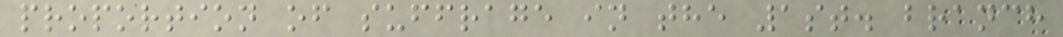proportion of suffrage in the 1st. branch
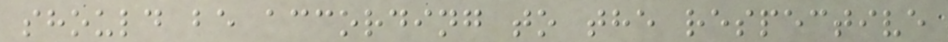should be according to the respective
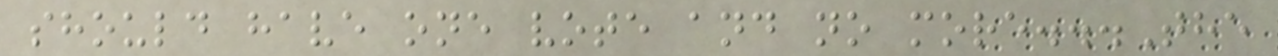should have one vote and no more...The
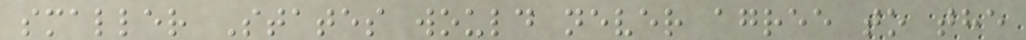smaller States would never agree to the
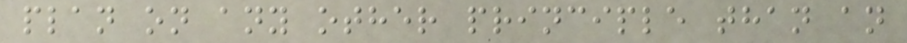plan on any other principle than an
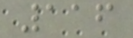116
